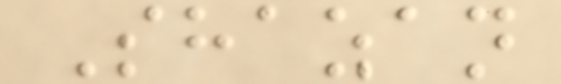Shazan
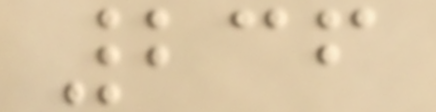236
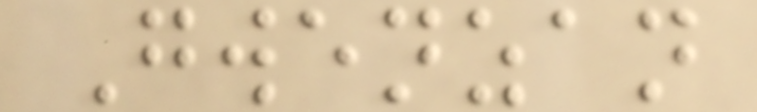Gwenzan
